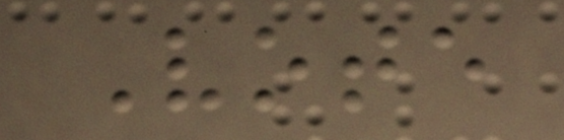Vote
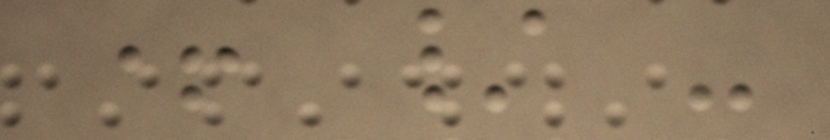+ / -
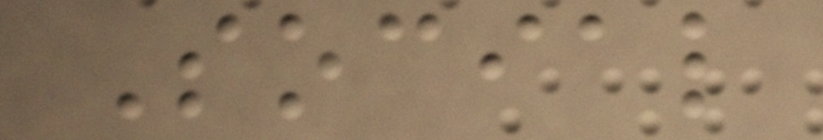Social
